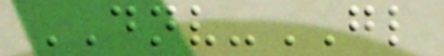DNV-GL
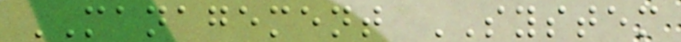MANAGEMENT SYSTEM
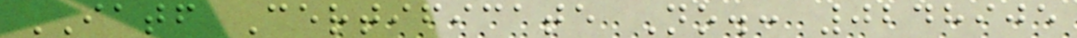IATF Certificate No.: 0248905
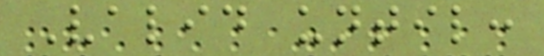Valid until:
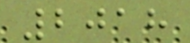2018
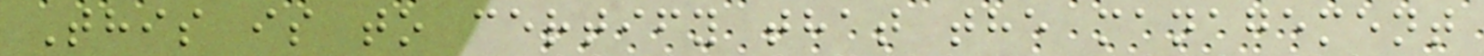This is to certify that the management
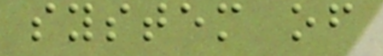system of
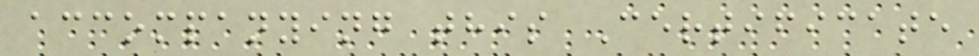accompanying this Certificate
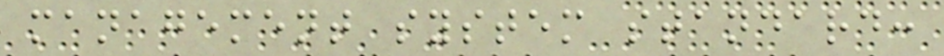management system standard:
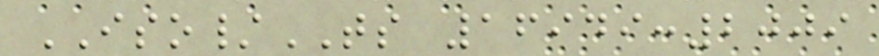ISO/TS 16949:2009
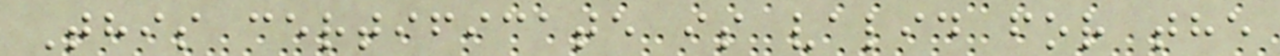This certificate is valid for the
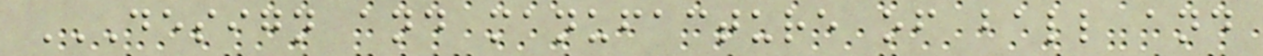DESIGN AND MANUFACTURE OF BALL AND
